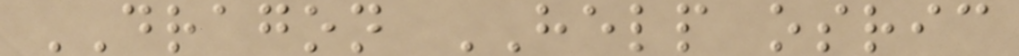DRAGON HELP osric
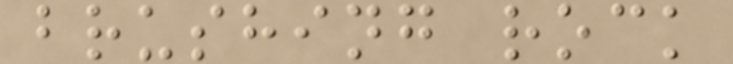brushing rock
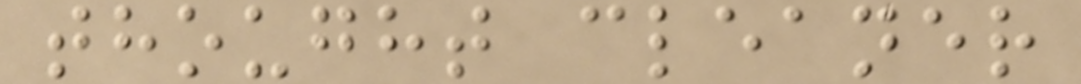thought cleaner
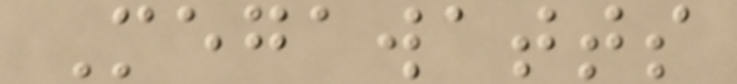Megawatts
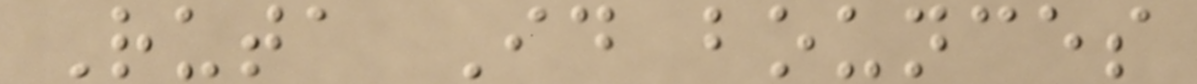Ruta Id bounces
